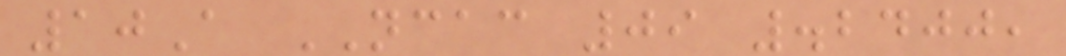10A NCAC 09 .2400,
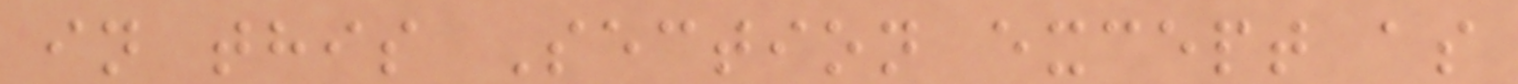in this Section except as
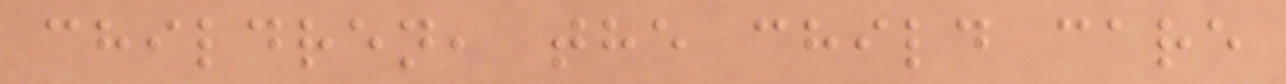children, the child care
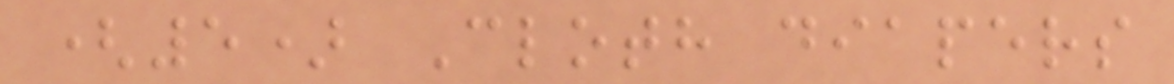(5) Cloth diapers
